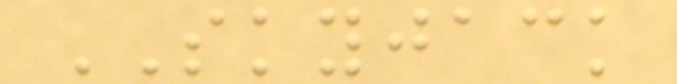SKYJACK
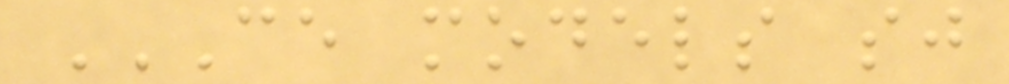CE MODELS SJ
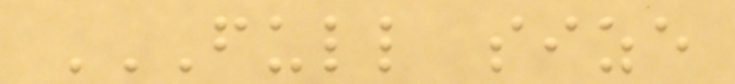FULL SIZE
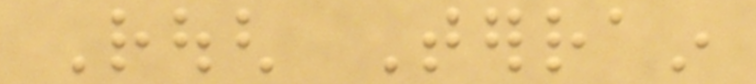Rough Terrain
